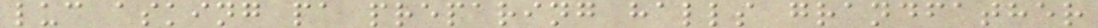luc asking pa preparing halls grandfather
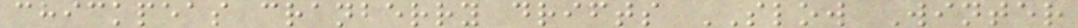chickpeas cranberry drifts SLOW Winter
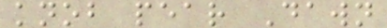knob pear Dawn
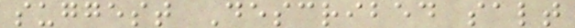suggest Described salt
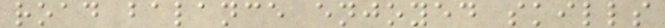road balance enjoyed skills
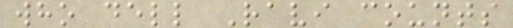who dell Ravi counts
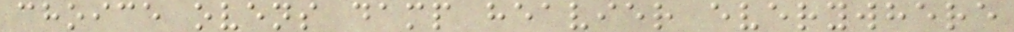choice ovens damp heavier everywhere
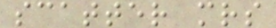scatter mrs
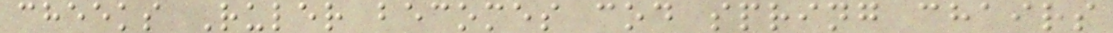cheeks Ruler becomes cod spring chairs
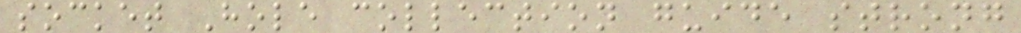socket Hole collection guide strong
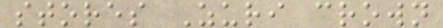stores Zuri crown
